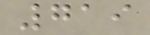719
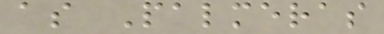as Palmeras
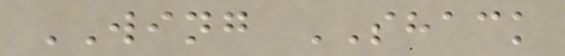WING SHACK
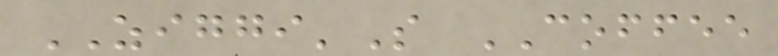ZIGGI'S COFFEE
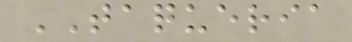TAQUERIA
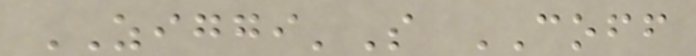ZIGGI'S COFF
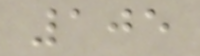105
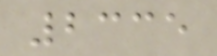2335
